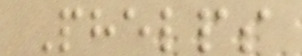Phelps
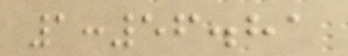1:56.81
